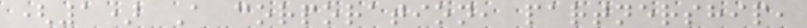(1) A corporation, partnership,
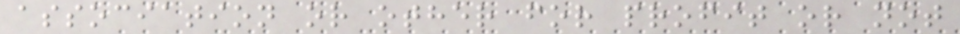association or other for profit or not
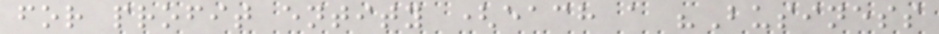for profit entity (each a "Business
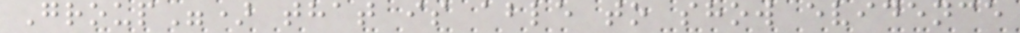Group") that is able to show evidence
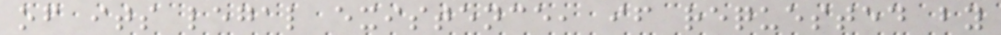of its legal existence, if requested by
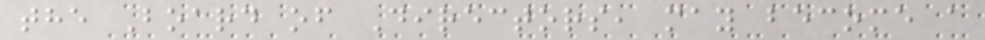the Board of Directors, may become a
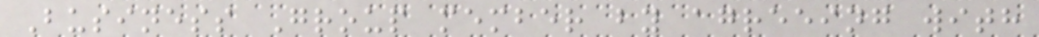Business Group member by agreeing with
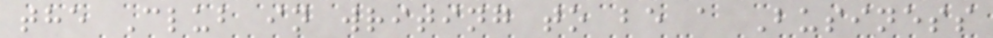the Club in writing to be a Business
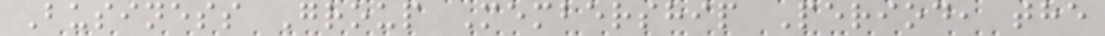Business Group Membership Period, the
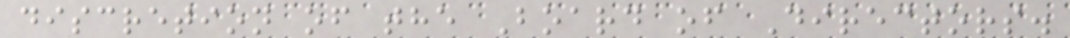discretion of the Board of Directors.
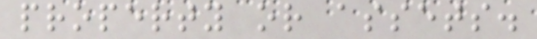property or assets.
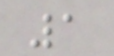1
